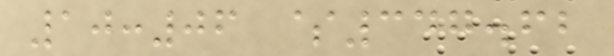10:06 $347.62
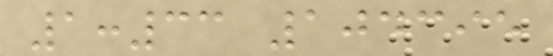1:33 104395
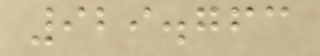929.763
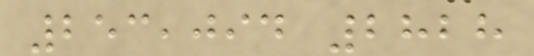253,094 2828
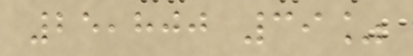25,800 39%
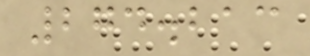274.213
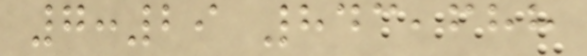7:29 843,688
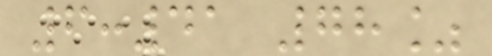6:41 78%
